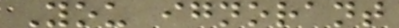You ignorant
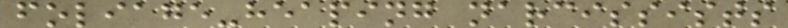foliage-heaping narcissists
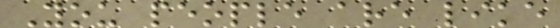You people are like
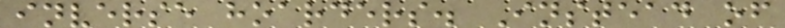inverse hoarders. Instead of
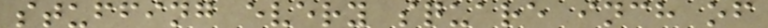stuffing every square inch of
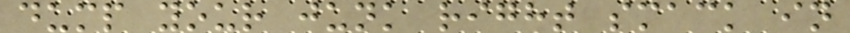dump your junk right smack in
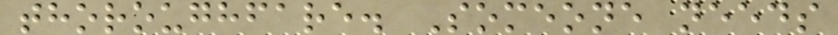thoroughfare. Someone needs
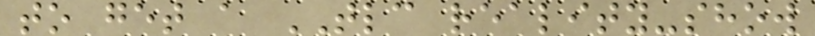to get a TLC reality-show
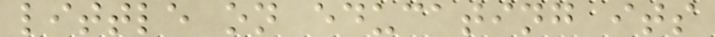little on educating its
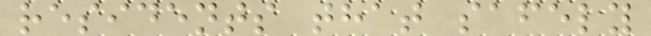residents that safely
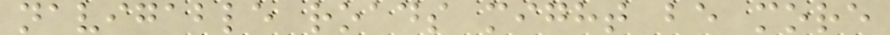navigable roads might be more
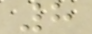8
